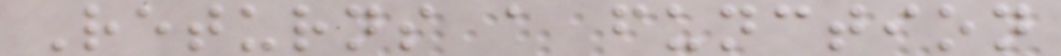Returns a function
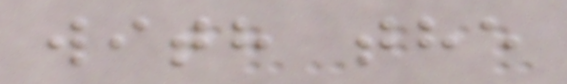with the
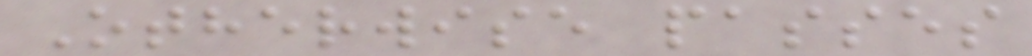Otherwise passes
